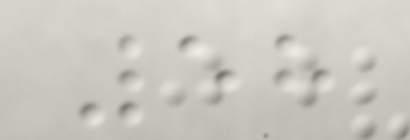58
